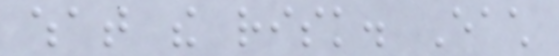what the risk. Each
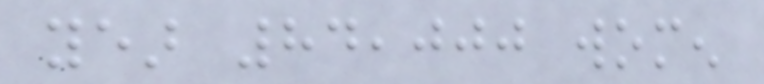year 84,000 women
